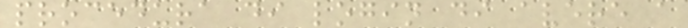procedura di login di avere a
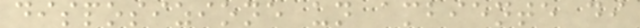disposizione un ambiente di
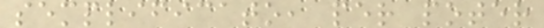semplificato, per poter
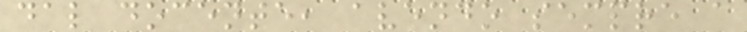dal docente, avendo sempre a
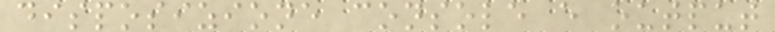disposizione console e output
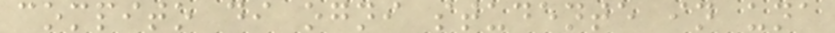compito di ogni studente in una
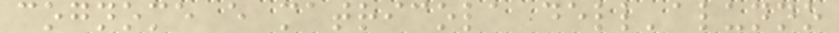cognome e matricola dell'alunno
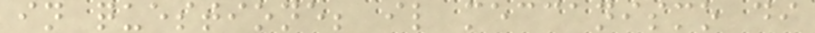in questione; il meccanismo di
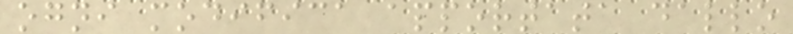ogni modifica apportata dallo
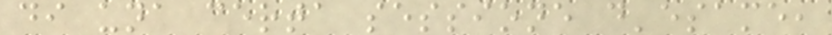di una certa sessione d'esame,
